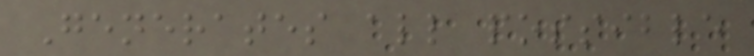Generates all possible
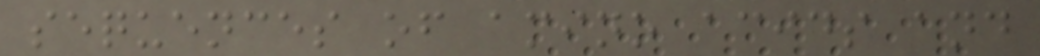sequences of amino acids and
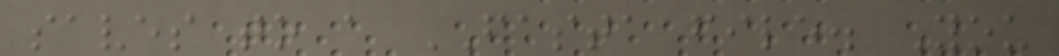saves to a FASTA file. You
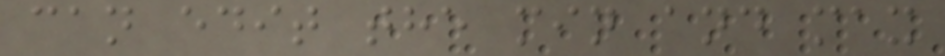can edit the min and max
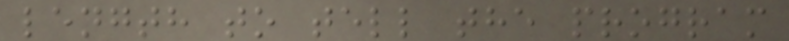length to tell the program
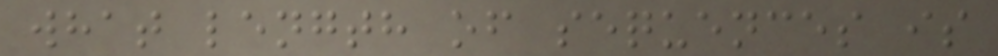what length of sequences is
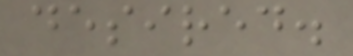desired.
